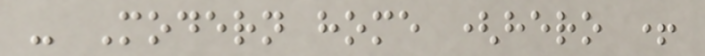- Modern home (hero +
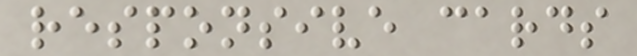responsive cards
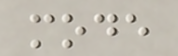mode
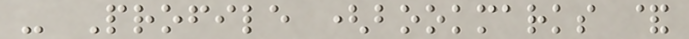- Profile (bookmarks &
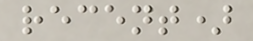recent)
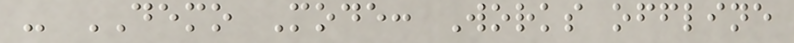- DEMO Mode: Works offline
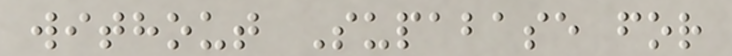without Supabase for
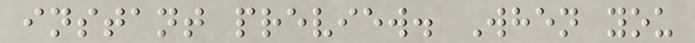instant preview. When you
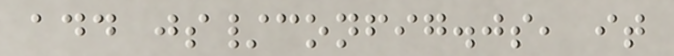add js/config.js, it
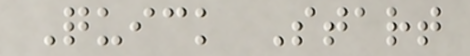Quick Start
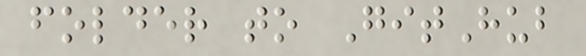folder to GitHub
